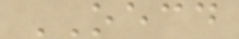OECD
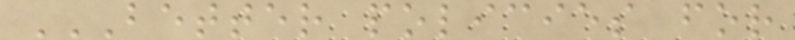BETTER POLICIES FOR
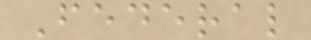Federal
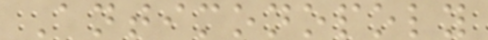Antimonopoly
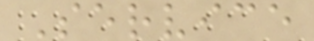Service
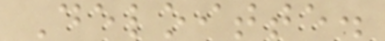Deloitte.
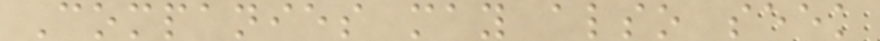Companies may also seek
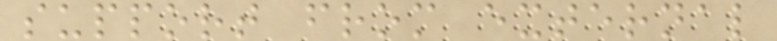support from external
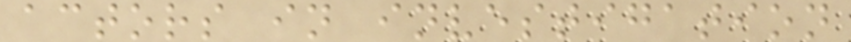actors in investigation
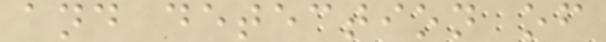and detection of
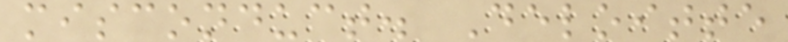misconduct. Deloitte
